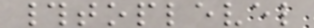#toplevel
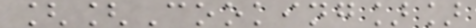[[Cooking]]
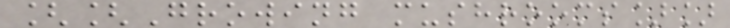[[Growing mushrooms]]
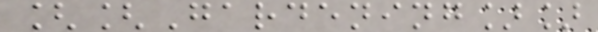[[Gardening]]
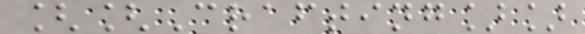[[Crafting]]
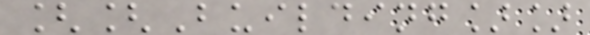[[Building]]
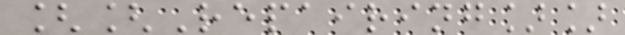[[Repairing]]
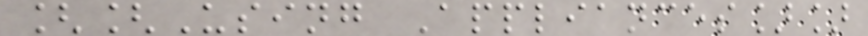[[Using Appliances]]
